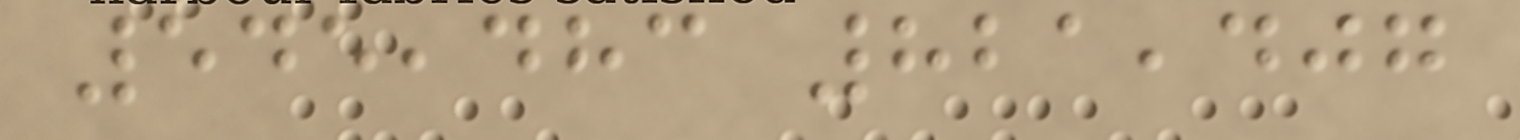545,483 821,407
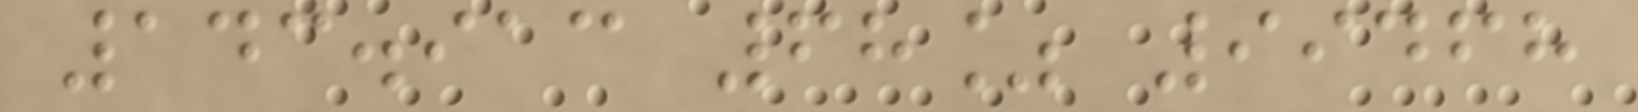143.913 68% 99468
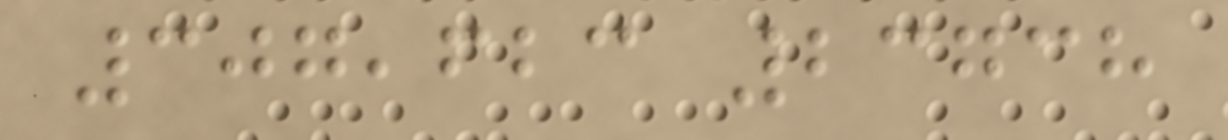307,623 23738
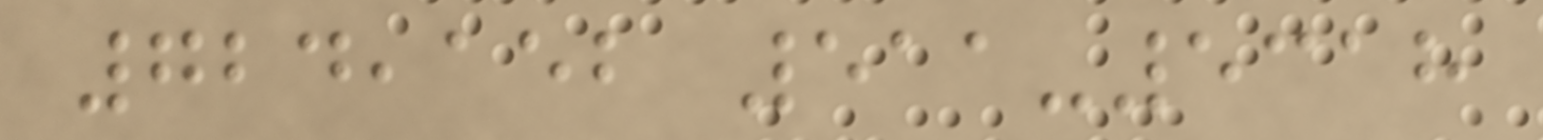724,152 511-5318
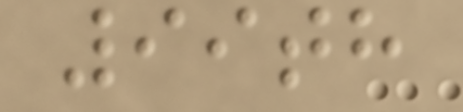99th
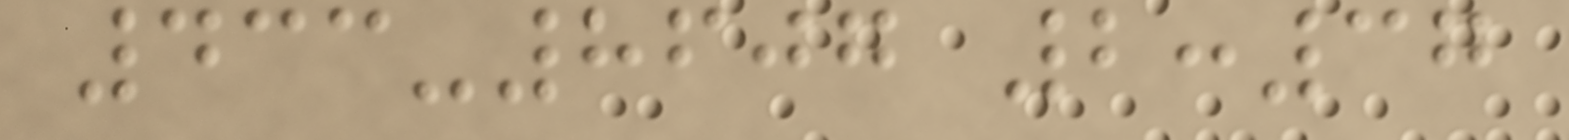433-8607 2:37
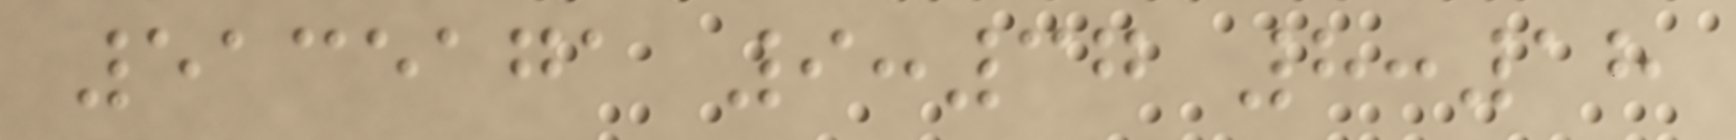5135171 9:37 8:18
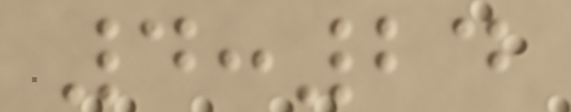4:24
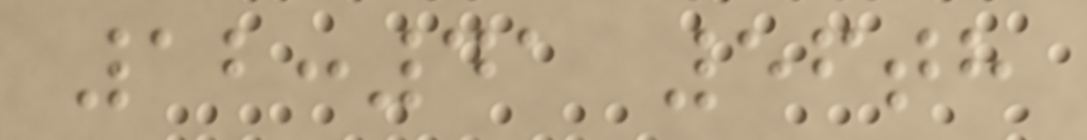12:41 56th
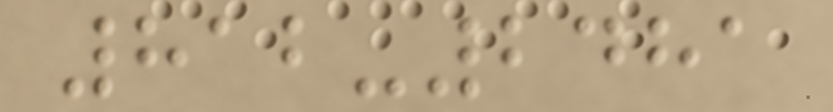812-2481
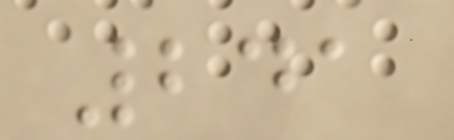241
